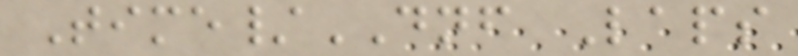Time/DNF Laps
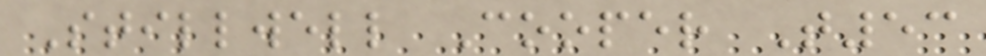Stillwell Cooper T53
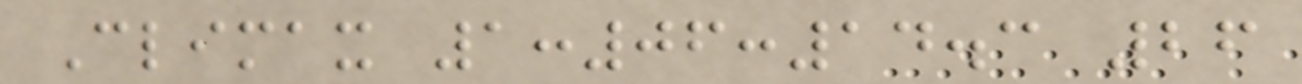Climax 1:06:14.3 26
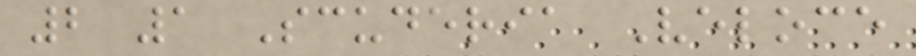2 1 Scuderia Veloce
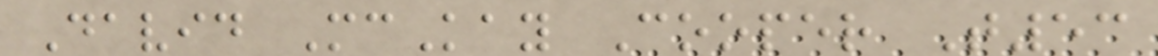David McKay Cooper T53
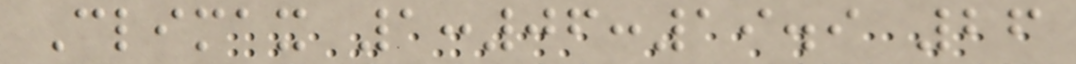Climax 1:06:19.9 26
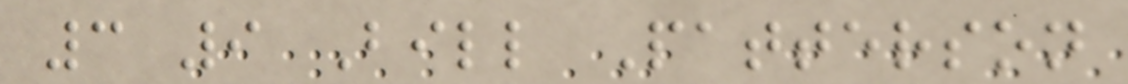3 9 Bill Patterson
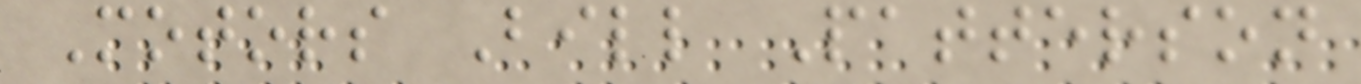Motors Bill Patterson
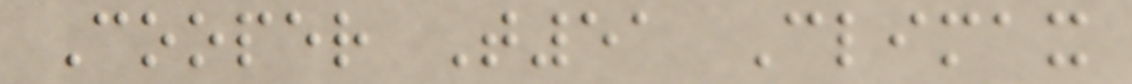Cooper T51 Climax
